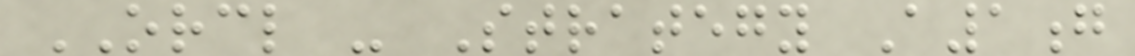ORCL - Strategy A1g
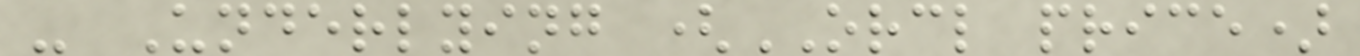- Underlying (ORCL price)
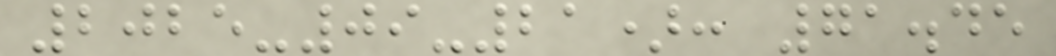2025-09-21): 71.45
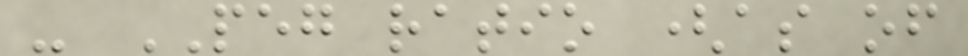- PEG ratio (as of
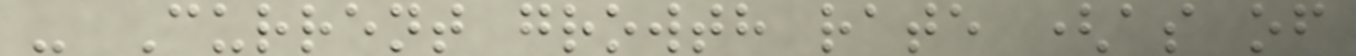- Current growth rate (as of
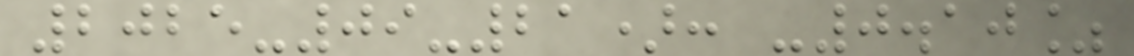2025-09-21): -0.10%
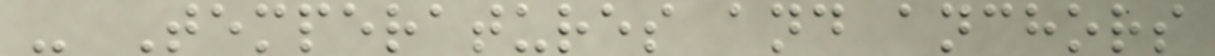- Temperatures and anchors
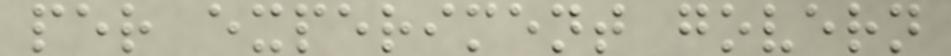per experiment govern
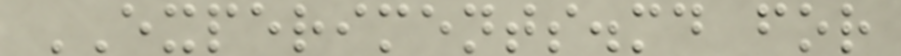EXPERIMENTS.md for
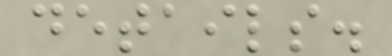details.
